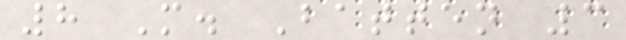8 M. Batten 3
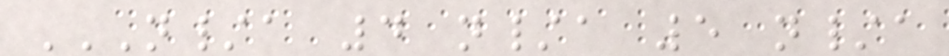N/A 4 N/A 5 N/A
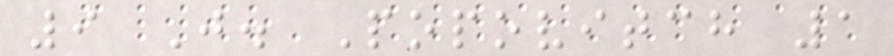9 J. Popovitch 1
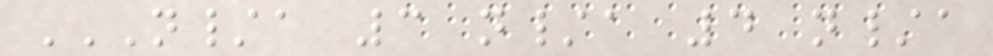N/A 3 N/A 4 N/A
